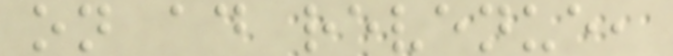on ad revenue,
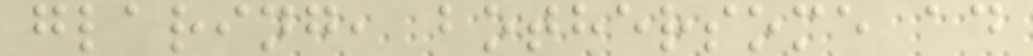glaring, bothersome ad
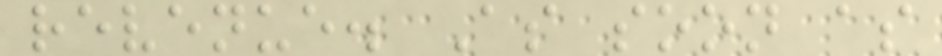revenue. As soon as
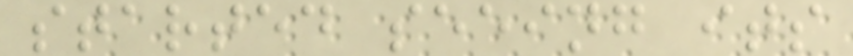started seeing its
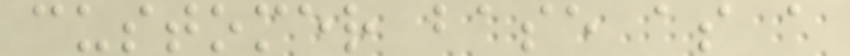customer base as a
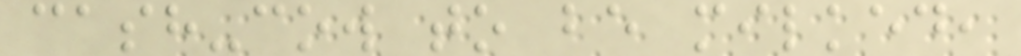cash-cow to be milked,
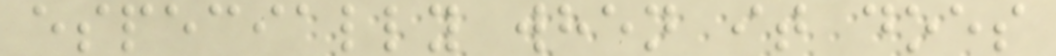especially when it does
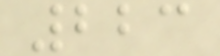223
